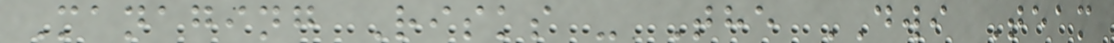Managing Risks - The DWI Team
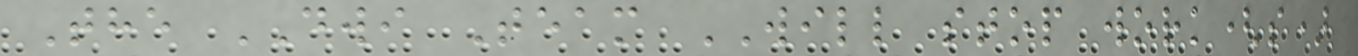The DWI Team WILL stop work(s)
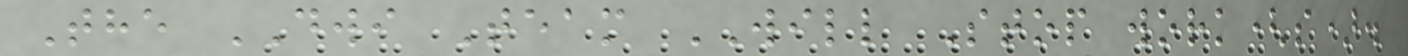The DWI Team WILL Stop work(s).
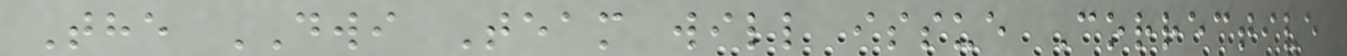The DWI Team will issue Corrective
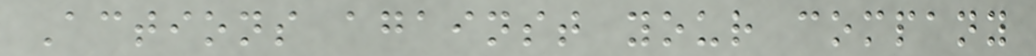Actions against your company
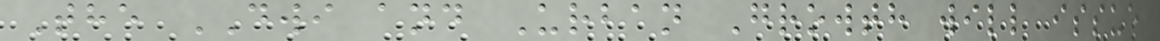The DWI and Urban Growth will issue
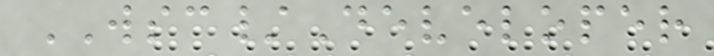WSC/Developer
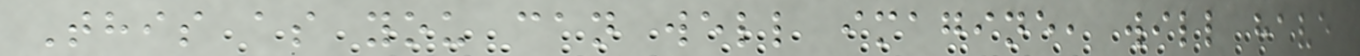This as you can well imagine, will have
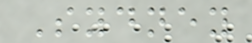Sydney
